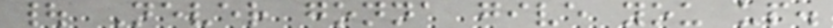| Never gonna give you up.
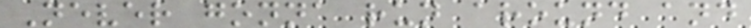Never gonna run around and
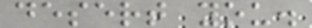desert you.
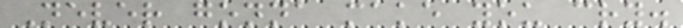Never gonna make you cry.
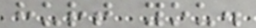hurt you.
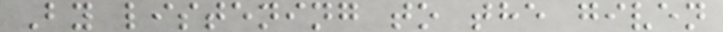By listening to the given
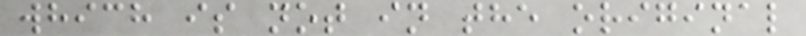which is not in the original
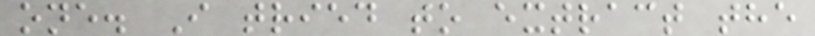one. I tried to extract the
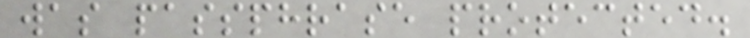was passphrase protected.
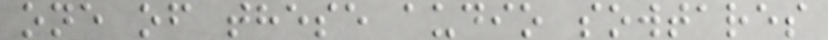one of these audio sowtares
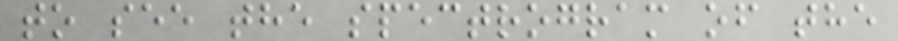to see the spectrogram of the
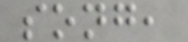song,
